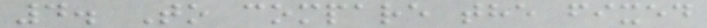4. To compare the fixed
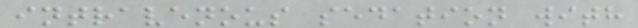intravenous sedation with
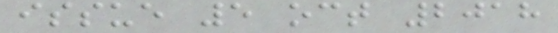issue 5 oct 2018
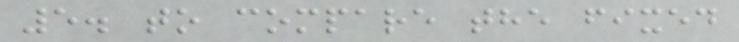5. to compare the fixed
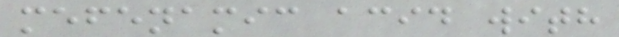mefenamic acid with
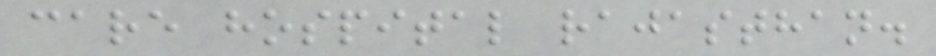care hospital rajasthan.
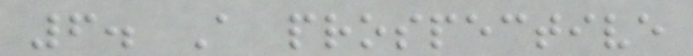6. A prospective
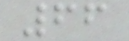66
